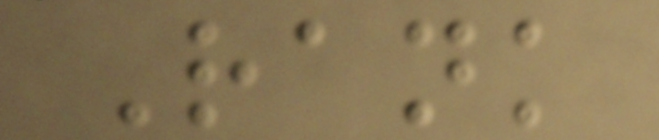Rank
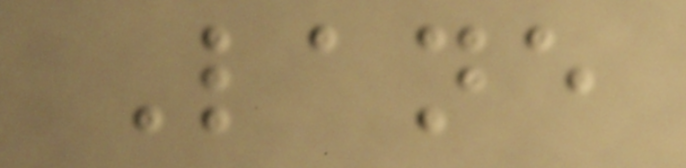Lane
